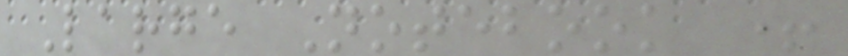Large Notebook +
